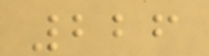226
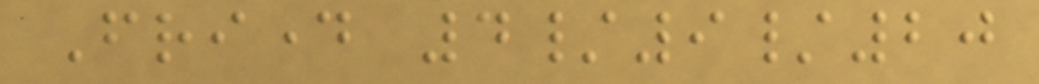Friday 4/9/20
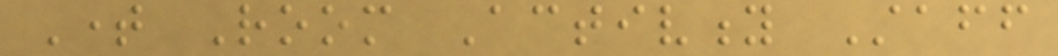Time Room Activity Staff
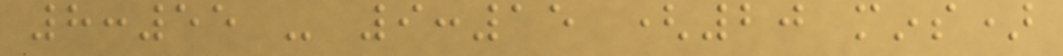8:55 - 9:15 (20 mins)
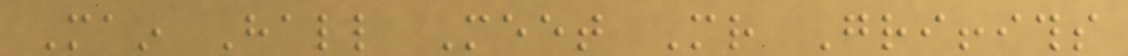Main Hall Meet Mr Griffiths
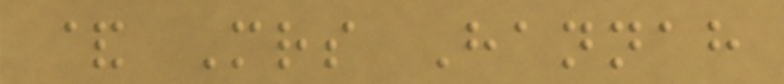& Mrs Hannah
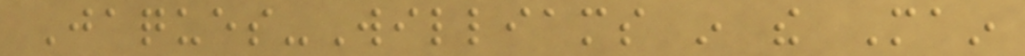Jaques-Williams in the Main
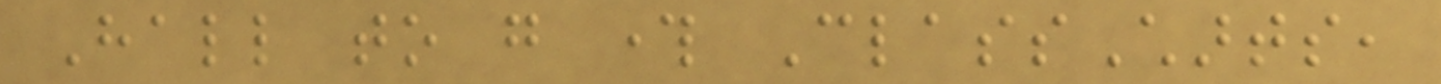Hall to go through ClassCharts,
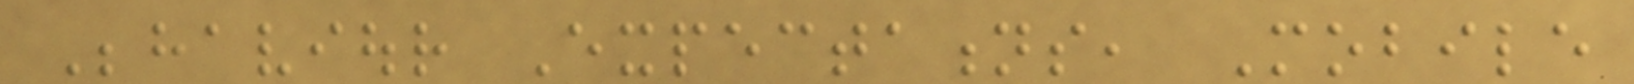Behaviour Expectations, Mobile
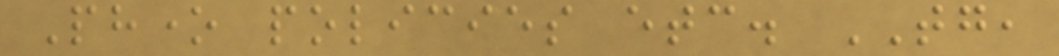Phone policies etc. TG,
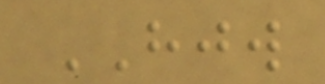HJW
